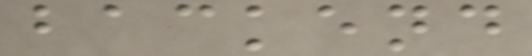backend
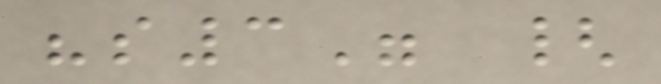"s3" {
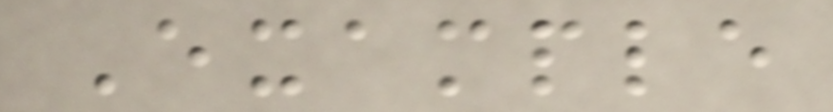Example
